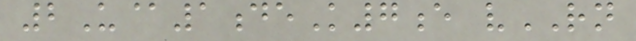2U@1deK7e vRN
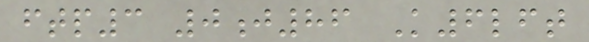ftp3 0j86 K6lft
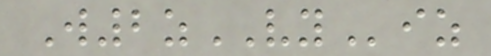W2zVYiz
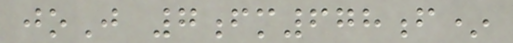joJ 7fm678f*
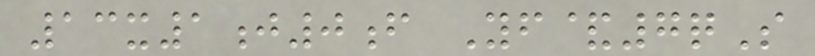13x1j0f Yf&7qS
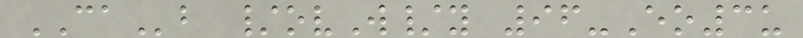CAb /ovW/y 96-Eo3u
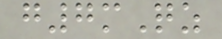g7mQz
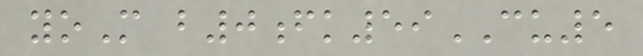yoM b0fk59CU5
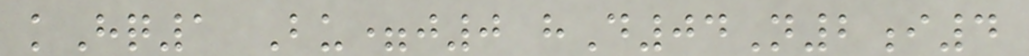kHq1 Bu=j0 hD04N2i4
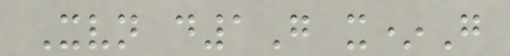Xvn d1G x*G
